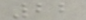22
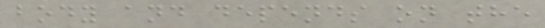body and depends on the
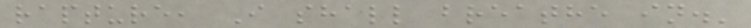rapture, I shall breathe in.'
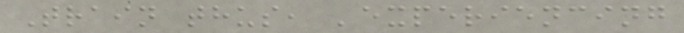Train thus, 'experiencing
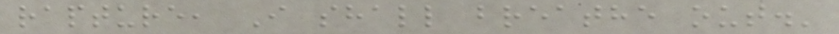rapture, I shall breathe out.'
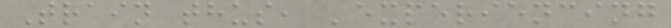Train thus, 'experiencing
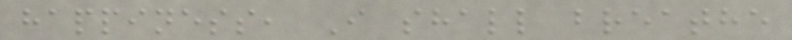happiness, I shall breathe
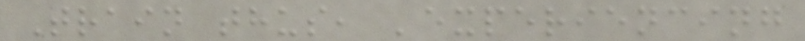Train thus, 'experiencing
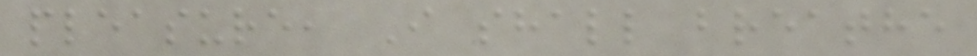pleasure, I shall breathe
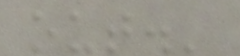out.'
